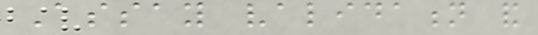Assay validation and
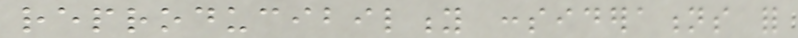reproducibility considerations for
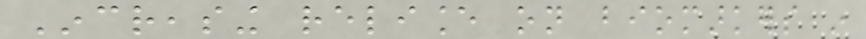Increasing reliance on biomarkers in
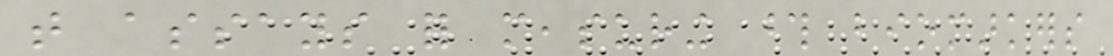that assays for measuring those biomarkers
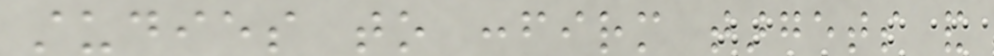studies to confirm targets and
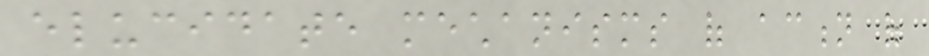elucidate mechanisms of action of
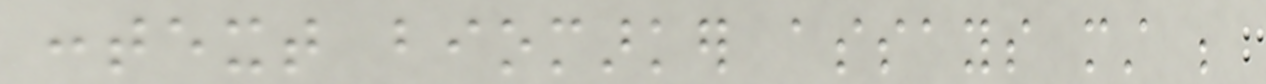context biomarker assays must be
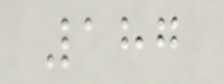187
